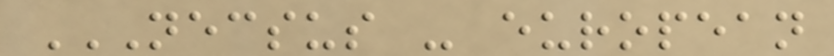NECSUS - EUROPEAN
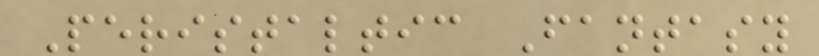Peristaltic Fantasy
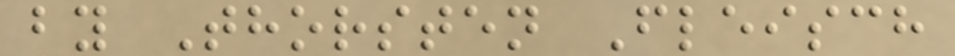by Thorsten Fleisch
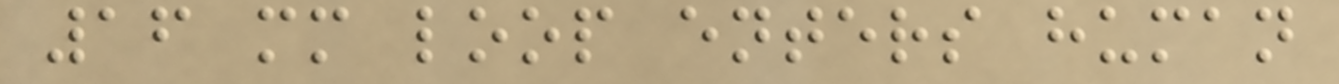16 mm loop enters human
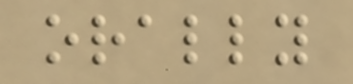orally
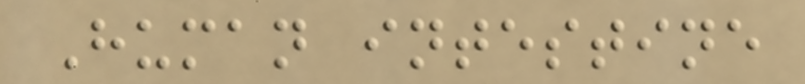Human intestine
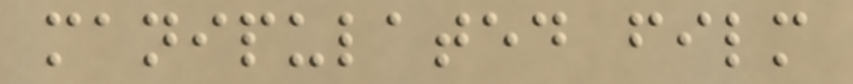manipulated film
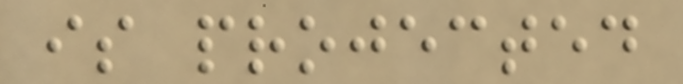is projected
